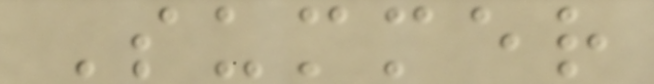Summer
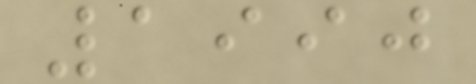1990
